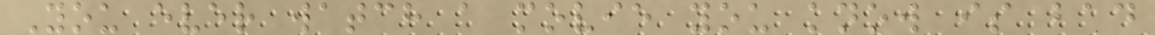You ever watch a movie you know is bad
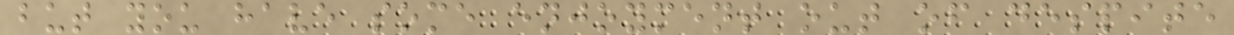but you have some enjoyment out of despite
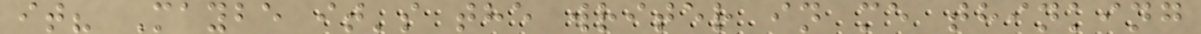it? Maybe it's the writer in me thinking
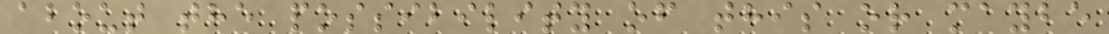about the possibility of this or maybe
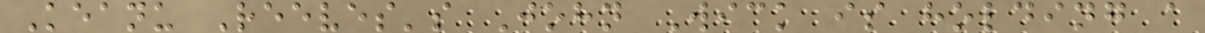Keanu Reeves's John Wick is holding a
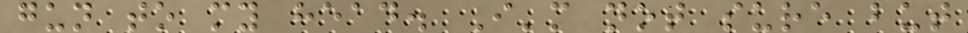gun to my head. I'm not sure but
